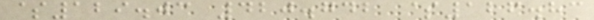$129.03 420.742 $126.83
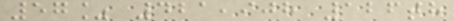57% 421,908 126th
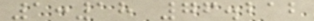1:18 76.212
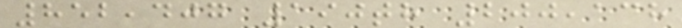852,407 190th 200,138
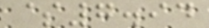$7.94
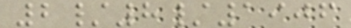2/8/1906
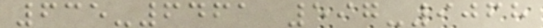635-6461 597-9068
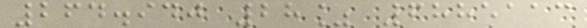264.940 28% 6885113
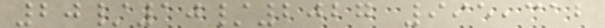20/10/2027 995,312
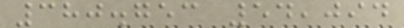380.753 54,094
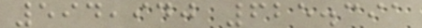594,940 625.391
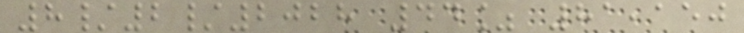8/2/2028 44% 81,150
